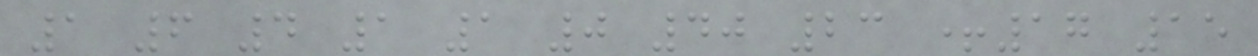1 6 4 1 1 0 40 23 +17 15
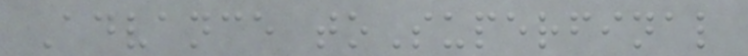Advance toSuperfinal
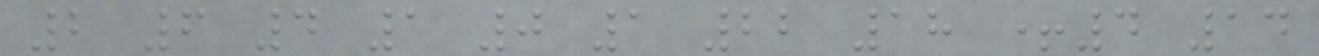2 6 4 1 0 1 22 18 +4 14
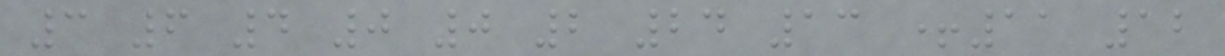3 6 4 0 0 2 24 13 +11 12
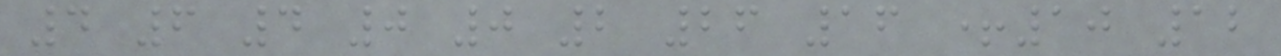4 6 4 0 0 2 26 16 +10 12
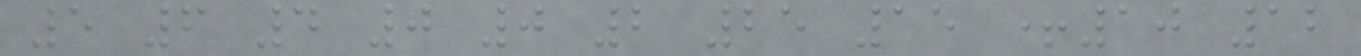5 6 4 0 0 2 25 15 +10 12
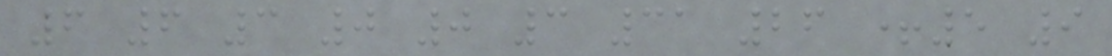6 6 3 0 0 3 31 26 +5 9
